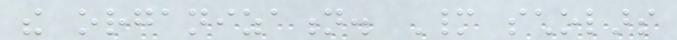the organization. Many scholars
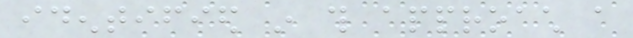identified in this approach a
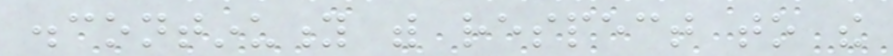discontinuity with respect to the
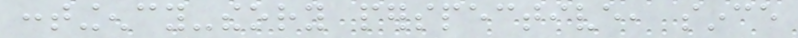contingency-theory perspective, since
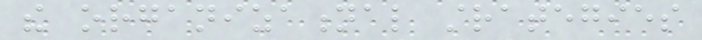the organizational strategies
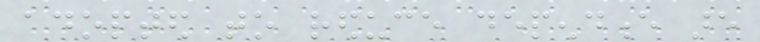adopted to reduce dependence are
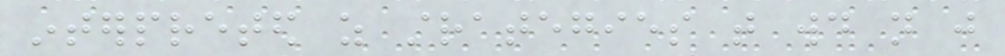interpreted as strategies that would not just
